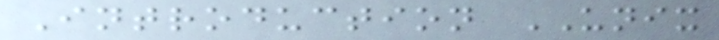Introduction UNIX
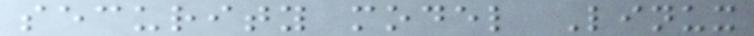security model Linux
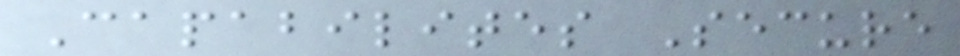Capabilites Secure
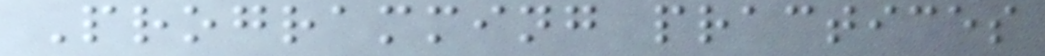Programming practices
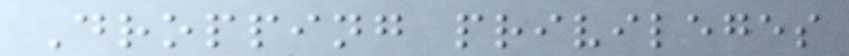Dropping privileges
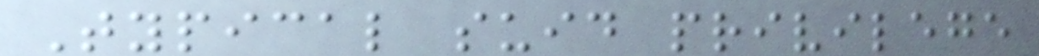Typical suid privilege
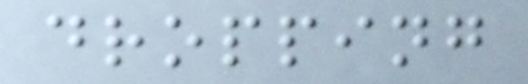dropping
